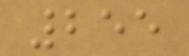255
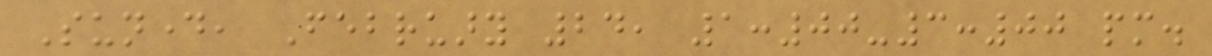Sunday, February 24, 1:00-3:00 pm.
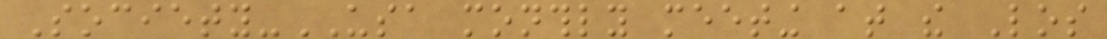Society-USA monthly meeting at the Los
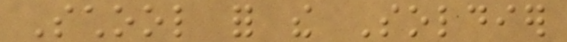School for the Soldier
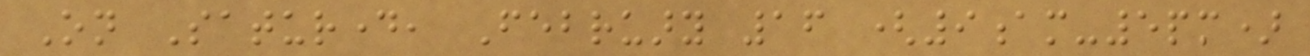On Saturday, February 16 (9am-5pm)
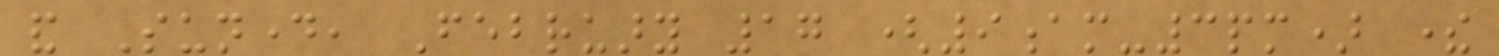and Sunday, February 17 (9am-3pm) there
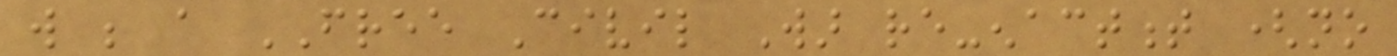will be a FREE Civil War re-enactment (no
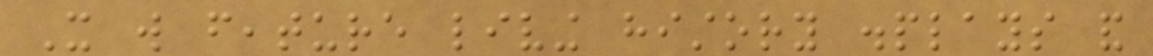It will feature living history displays and
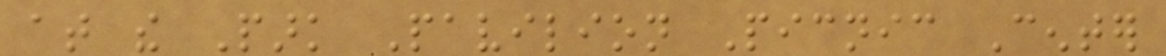at the Park Pavilion Picnic Center
